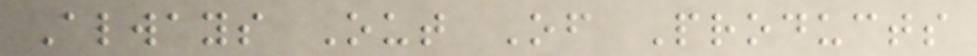Always Out Of Products
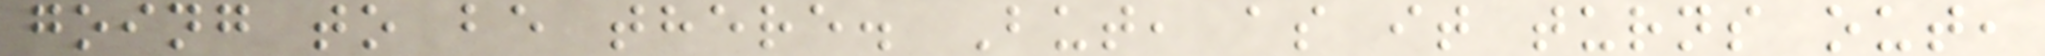going to be there. But, as it turns out,
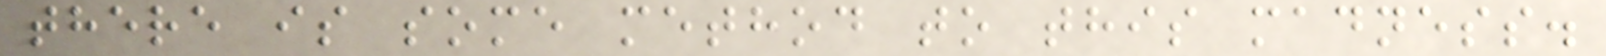there is some method to this madness.
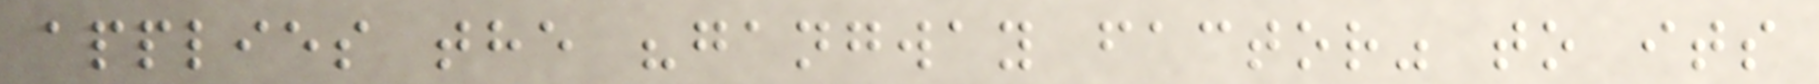applies the "gangway factor" to its
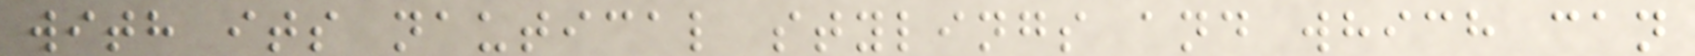with its nautical stylings and which can
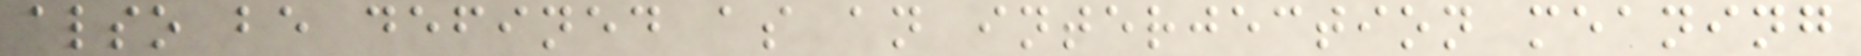also be defined as an interjection meaning
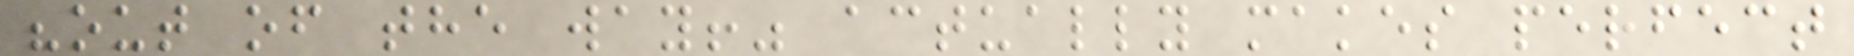"out of the way!" actually makes perfect
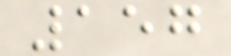157
